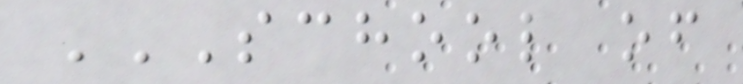SCHOOL OF
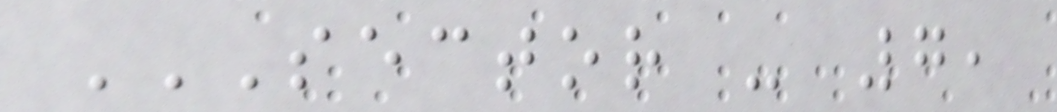SECTOR - 7,
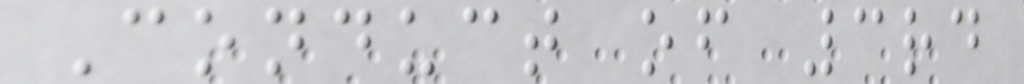Conduct of 3rd
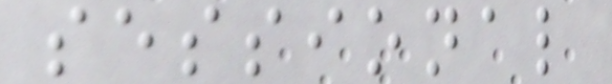sessional
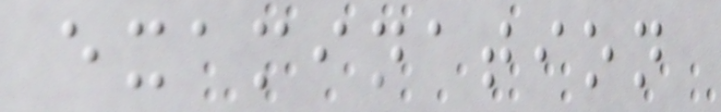examination
